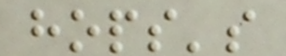hops's
